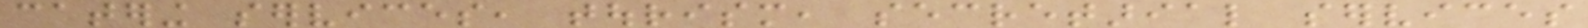catering services, tourism, secretarial services
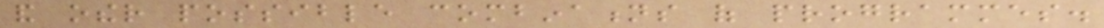and other possible combinations of programmes.
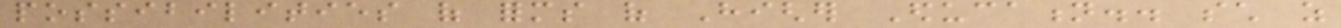possibilities of forms of Higher Education.. such as
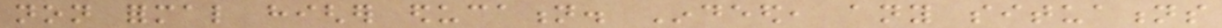non formal higher education. Indeed, any situations
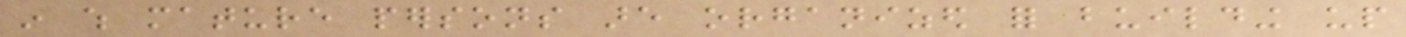in which mature persons are organized for building up
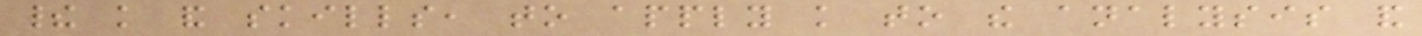their knowledge and skills, to apply knowledge to the analysis and
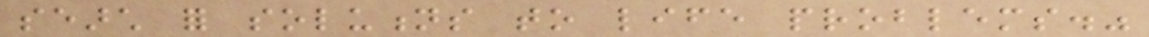search for solutions to life problems."
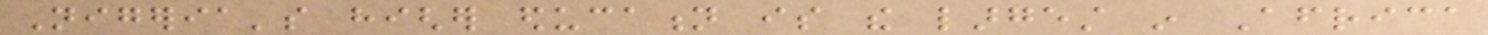Nigeria's higher education is the largest in Africa
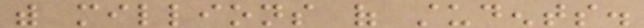with millions of students.
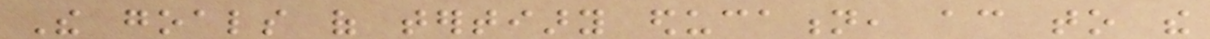The goals of tertiary education, according to the
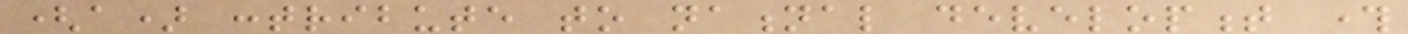(a) contribute to national development through
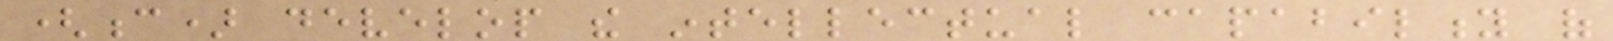(c) develop the intellectual capability of
